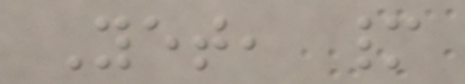Yet, many
